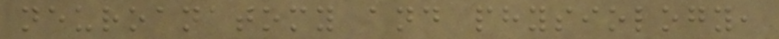neuroanatomy and physiology,
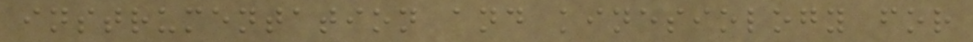instrumentation and kinesiology for
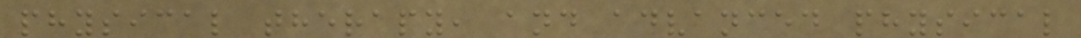physical therapy, and advanced physical
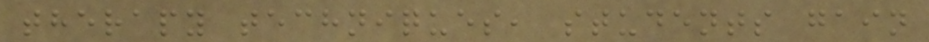therapy techniques, students gain
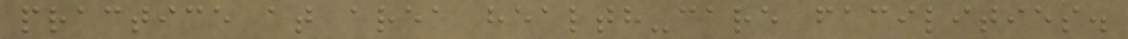practice at area health-care facilities.
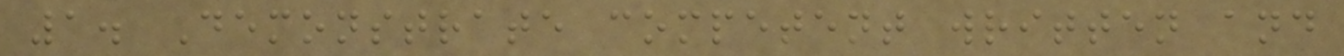1. Demonstrate competent written and
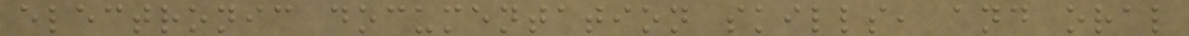electronic documentation skills, and oral
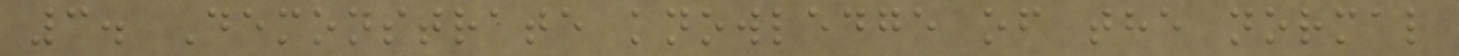3. Demonstrate knowledge of the normal
